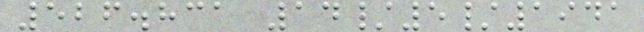526.831 14/5/1941
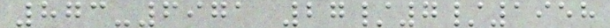873-6971 27/7/1958
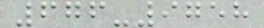676-9758
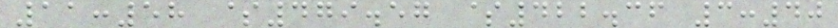11:58 $479.57 $422.36 3:40
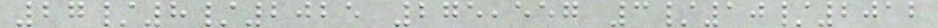27/8/2025 275,557 3/10/2012
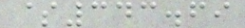$343.69
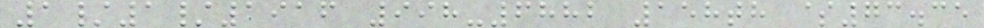1/1/1916 998-6882 158th $73.35
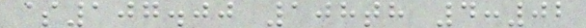$107.00 108th 4:02
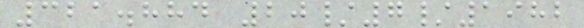321.884 20/7/1982
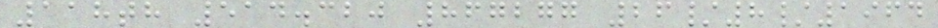118th 514.320 867277 26/8/1964
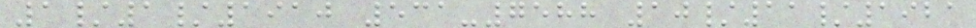1/1/1910 531-7588 10/11/1921
